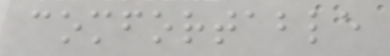comfortable
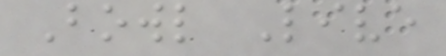Bowl Live
